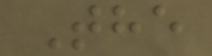The
